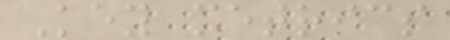Key metrics
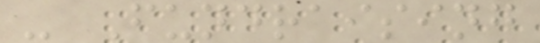- Fundraising
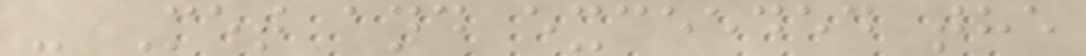- Met and exceeded the
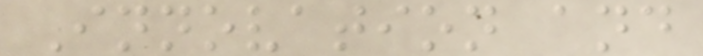Innovation and
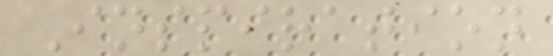Inspiration
